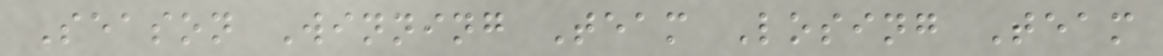Season Winning Team Losing Team
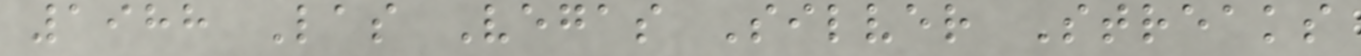1988 Las Vegas Silver Streaks
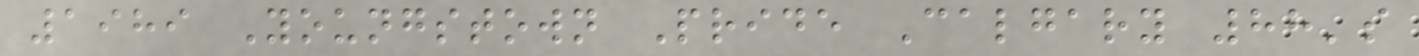1989 Youngstown Pride Calgary 88's
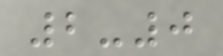2-0
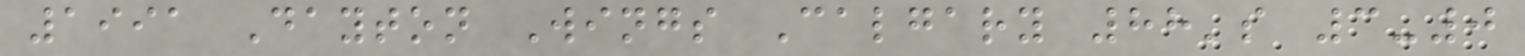1991 Dayton Wings Calgary 88's 3-0
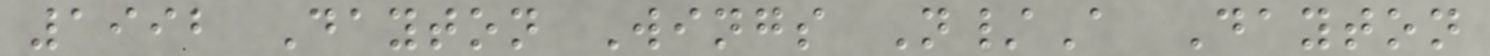1992 Dayton Wings N/A Dayton
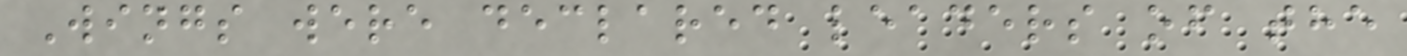Wings were declared leaders of the
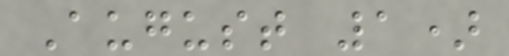August 1)
